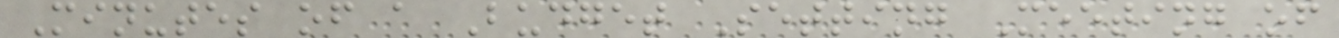Minutes of a Budget Setting Meeting of
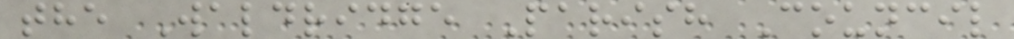the Waldridge Parish Council
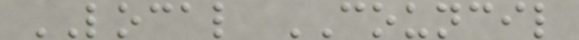LOCAL COUNCIL
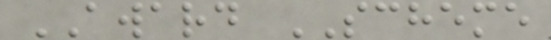AWARD SCHEME
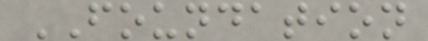FOUNDATION
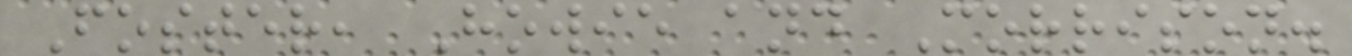Foster, Howie and Morrison.
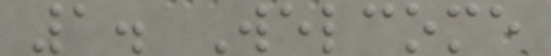1. Welcome
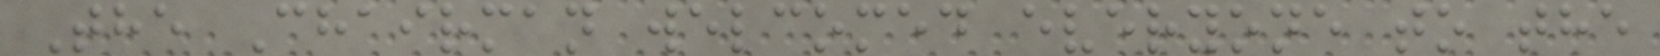The Chairman welcomed everyone to the
